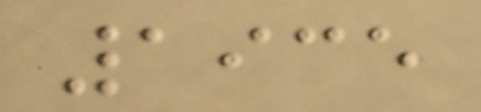1935
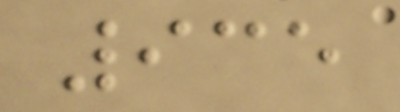935
